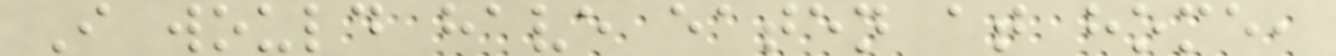I would have eaten at home,
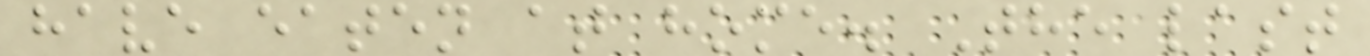have eaten at home. The last
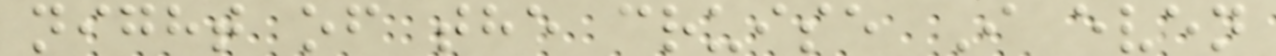night of the cruise I even
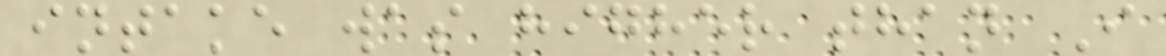intake was higher than I
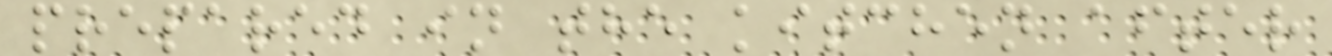prepared in the kitchen after
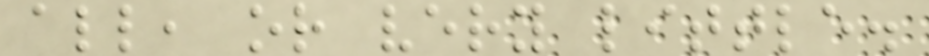all, or very little.
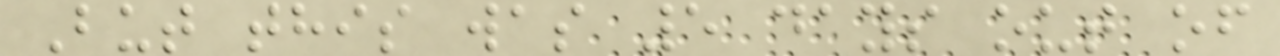But this was 5 days out of
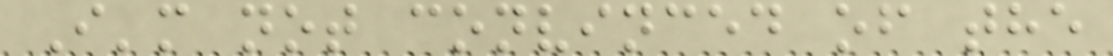I'm not convinced of the
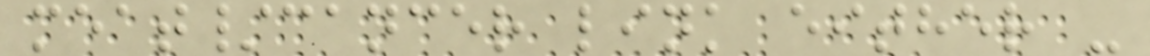meat/cancer link either -
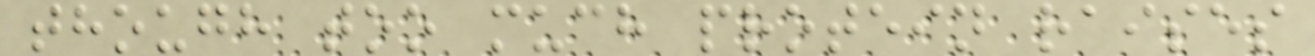though too much protein raises
